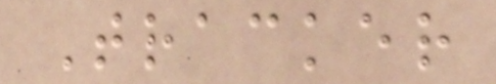Tracker
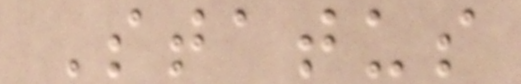Status
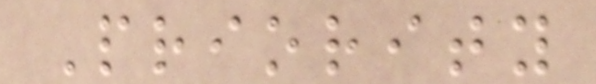Priority
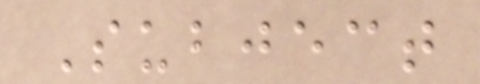Subject
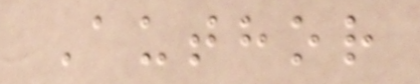Author
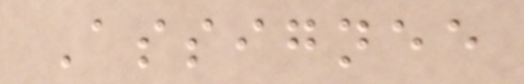Assignee
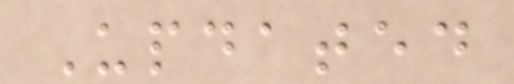Updated
